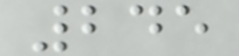245
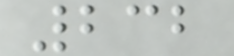232
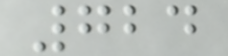724
